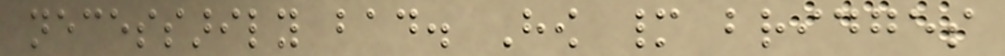necessarily bad. How many bridges
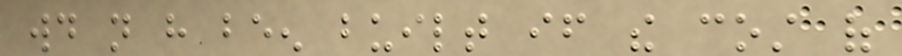would not have been built if the cost of
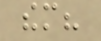them?
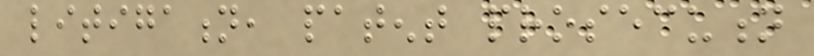litigation, patent prosecution
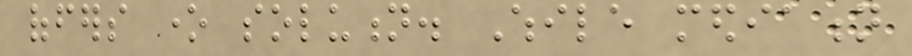offers one solution. While mediation
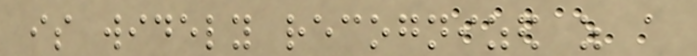is widely recognized as a
